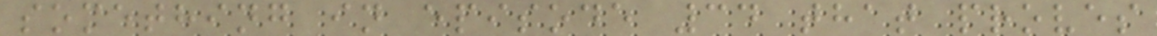something in episode 34 that proves
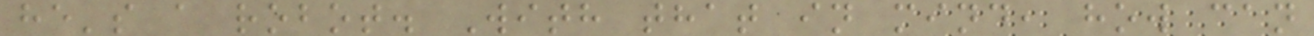he's a robot. With that in mind, how can
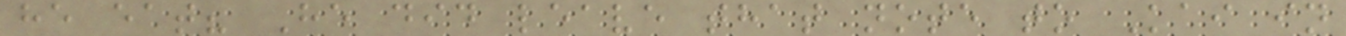he eat? He did leave that note to Kai in
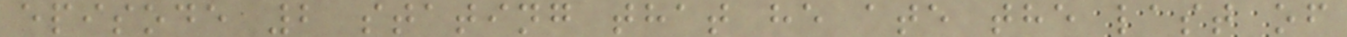episode 2 stating that he ate the last of
